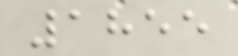1855
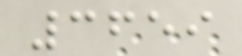3659
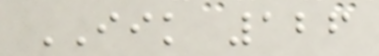IIK 126
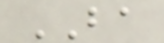BA
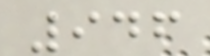946
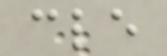cle
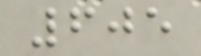605
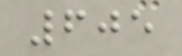605
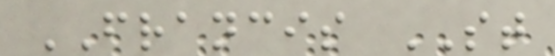FRANCIS ST
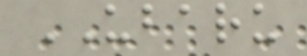UBARU
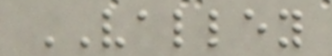VALLEY
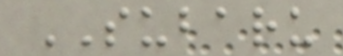SUBARU
